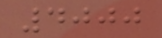4000
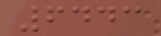6443
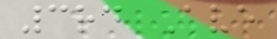3rd Ave
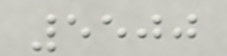5500
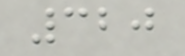320
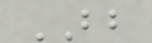BB
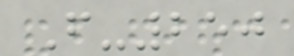F-250
